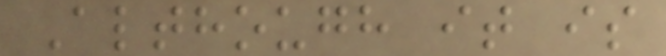Although it is
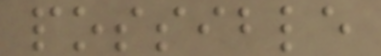possible
